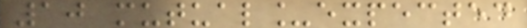10 mutual_expected
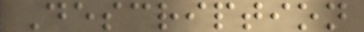Description
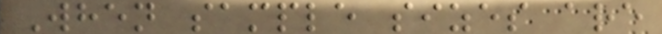When sample sizes are
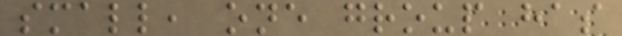small, one group has
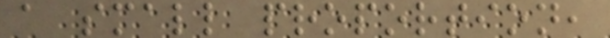a small proportion,
